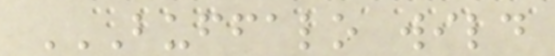BUFFALO WILD
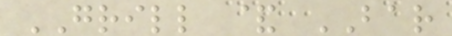GRILL & BAR
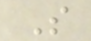S
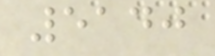5140
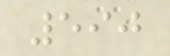590
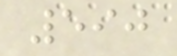590
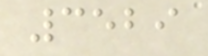3529
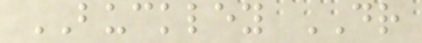BUCKLEY DR
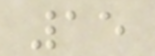15
